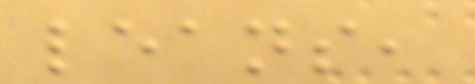leans,
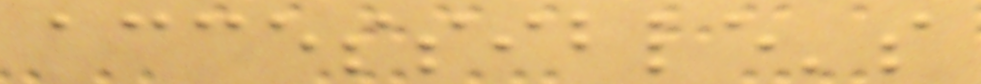accessible's
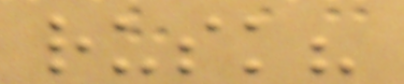rusk?
